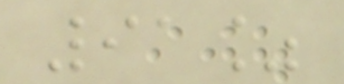91%
